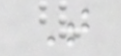T
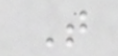T
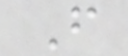F
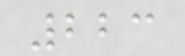223
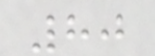80
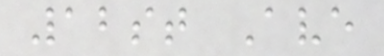12st Ave
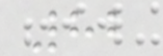82
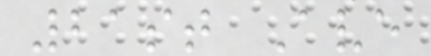21st Ave
